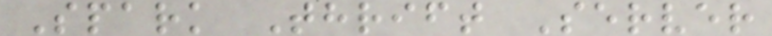Spark Thrift Server
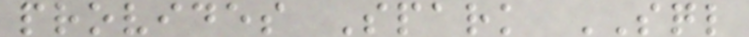provides Spark SQL
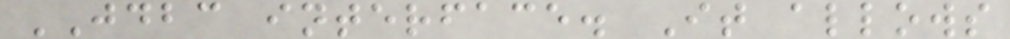JDBC interface. It allows
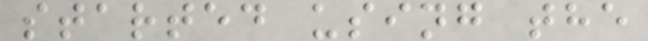started using the
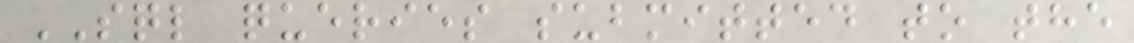SQL queries submitted to the
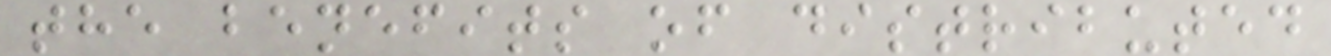the benefits of distributed
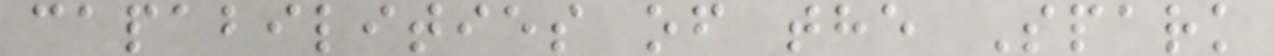capabilities of the Spark
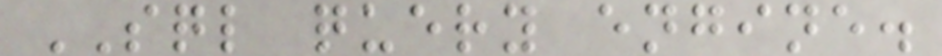SQL query engine.
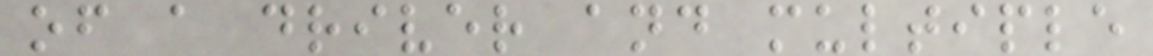of a driver and multiple
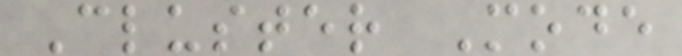Cluster Mode
